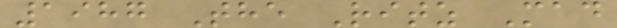1987 The Ritz Mad
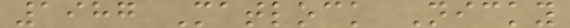1987 Matlock Nicky
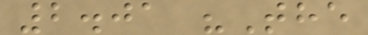2.01 "The
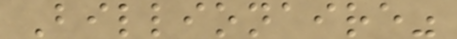Billionaire"
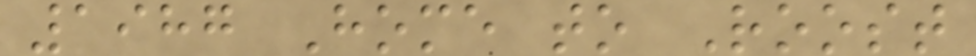1987 Home to Roost
